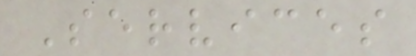Services
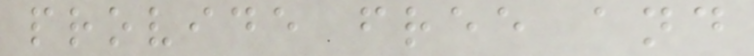provide free and
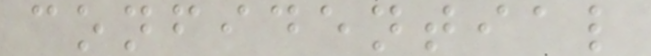confidential
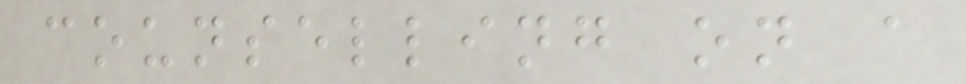counselling on a
